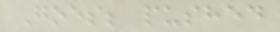Goes; pushed
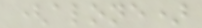(alone)
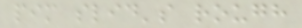pim slid's rough
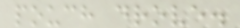pouch drove.
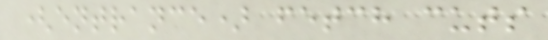(entrance) fetch cuts
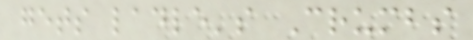gets ladle's Crumbs
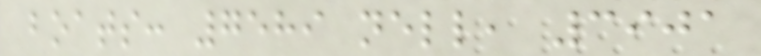boats: 7589 nell, 3901
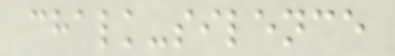chalk-silence
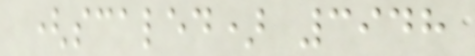(scaled) 3948
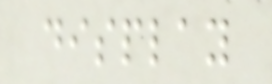display
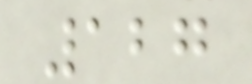127
